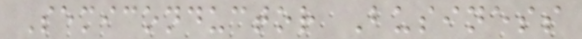Semiconductor Business
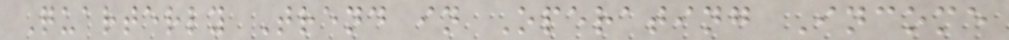Quarterly Trend in Operating Income
